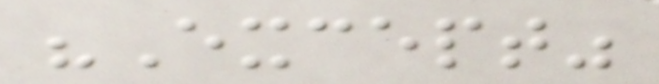"Except"
